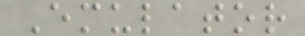Emulator
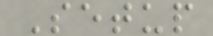Setup
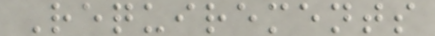Requirements
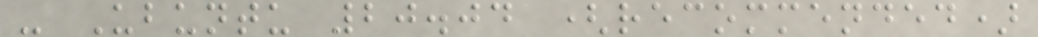- Ubuntu 20.04 (recommended)
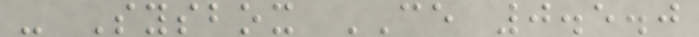- Sysbox CE 0.5.0
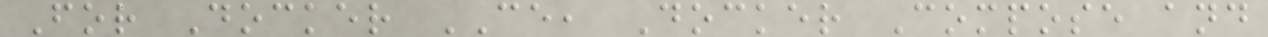For Docker CE, Docker Compose and
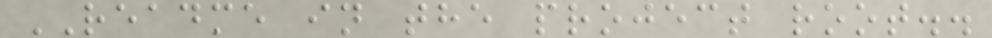README in the project root..
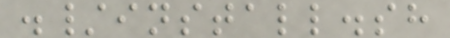./install.sh
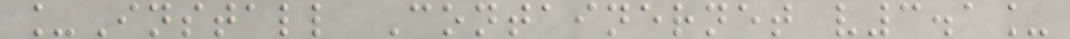_Install Containernet v3.1_
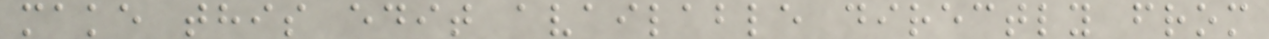make this edit available directly from
